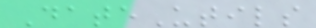DateUtils
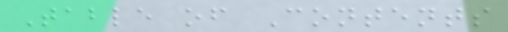Table of Contents
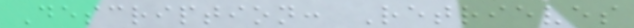Description: Retrieves
